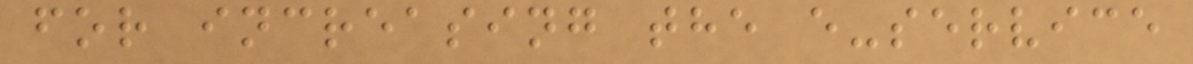for increasing the e-service
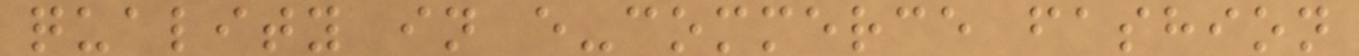quality in e-commerce fashion
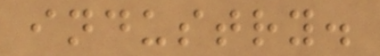industry.
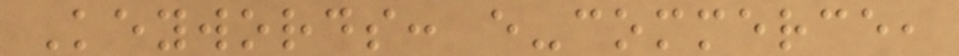Keywords: e-commerce,
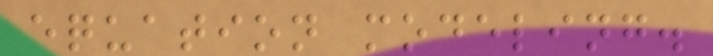equation modeling.
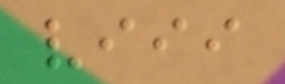viii
